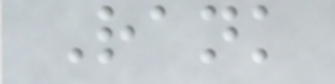Rank
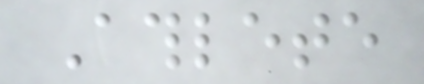Athlete
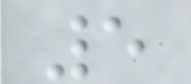5
